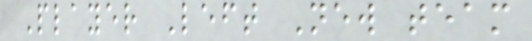Player Left New team
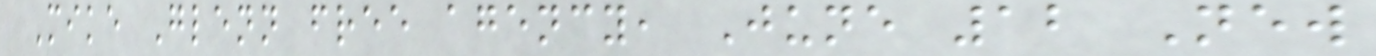Mike Glenn free agency, June 12 New
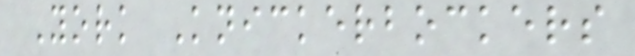York Knickerbockers
